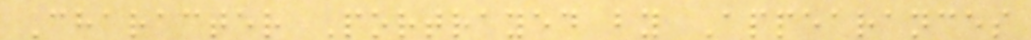Character Portrayed by Appearances
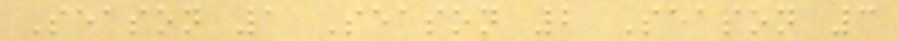Season 1 Season 2 Season 3
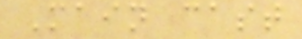Main cast
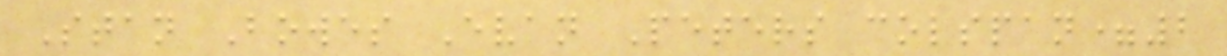Stan Bowes Evan Peters colspan=2
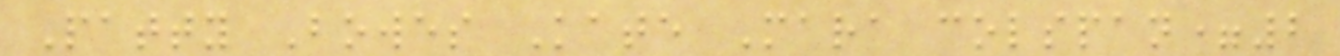Patty Bowes Kate Mara colspan=2
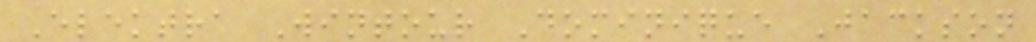Elektra Wintour Dominique Jackson
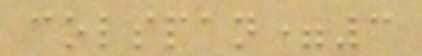colspan=3
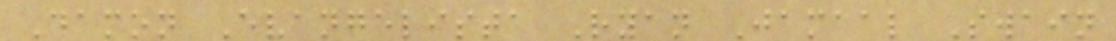Damon Evangelista Ryan Jamaal Swain
